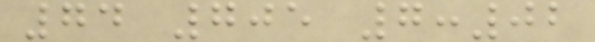74 705 7:02
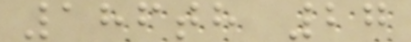186th 27
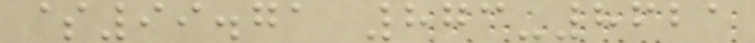$99.71 873-8621
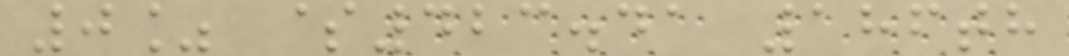0% $423.41 186th
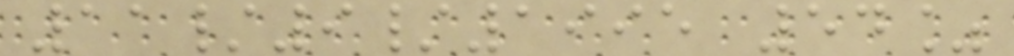11/9/1995 54%
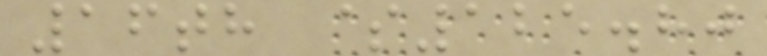16th $125.80
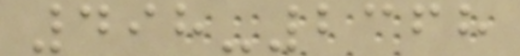498-2368
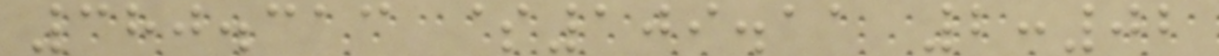380.313 $109.11 2:02
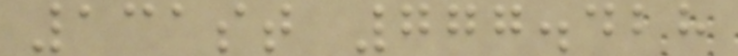131st 777.428
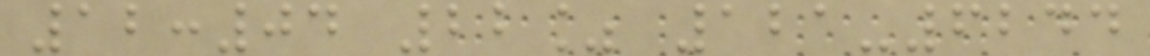12:04 22% 121-6244
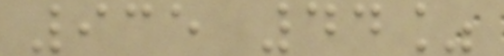935 44%
